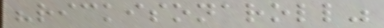"rickisonaroll"
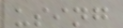using
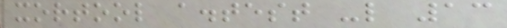xortool a.test -l 13
